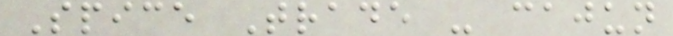Spice Trade - cajun
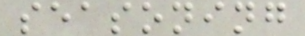seasoning
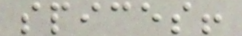spices!
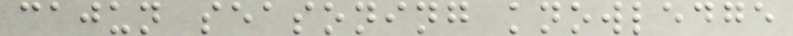cajun seasoning knowledge
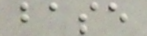base
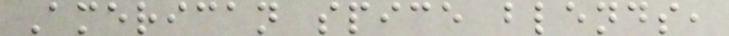American spice blends,
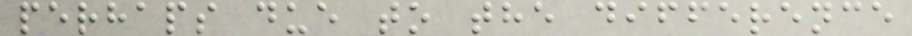perhaps due to the difference
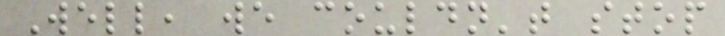Well, we couldn't stop
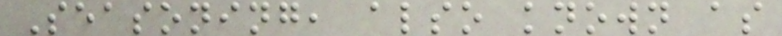Seasoning, also known as
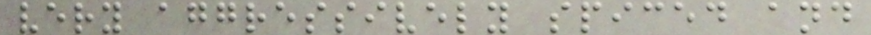very aggressively spiced and
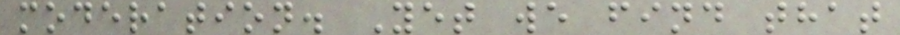moderation. Yet we find that
